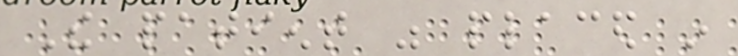The patient was placed in
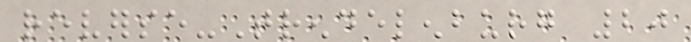reverse-Trendelenburg 20
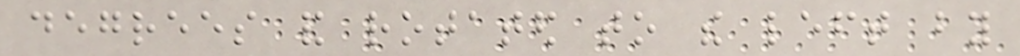degrees and rotated to the left by
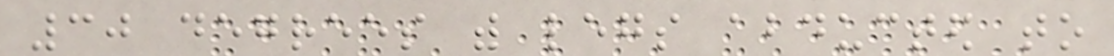30 degrees with legs abducted to
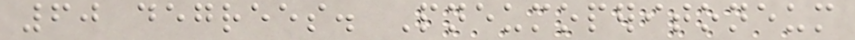60 degrees. Pneumoperitoneum
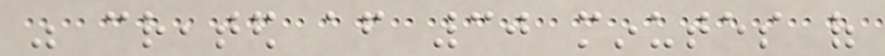was created after 30 minutes of
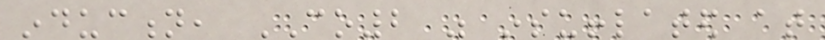induction, CO2 was insufflated at
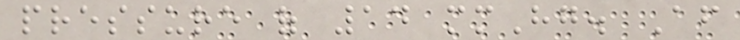pressure of 14 mmHg. After
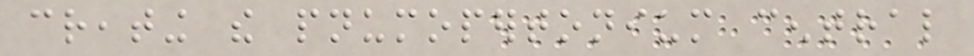creating the pnumopertonium central
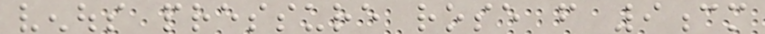venous pressure rose from 9cm
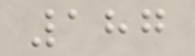187
